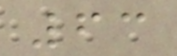63
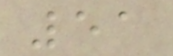51
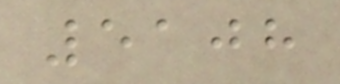5108
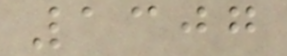1307
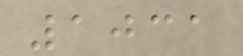1031
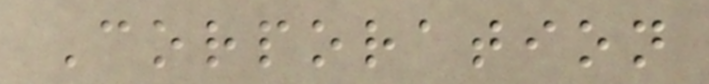Corporation
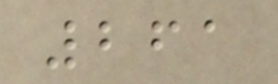261
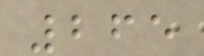265
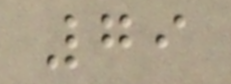79
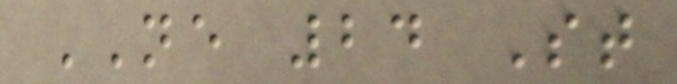NE 24 St
